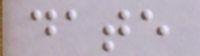date
